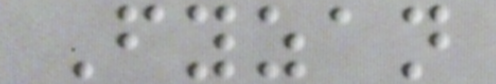Fyzan
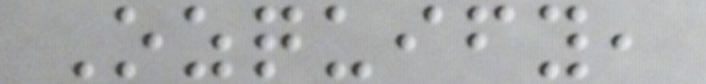Ozquify,
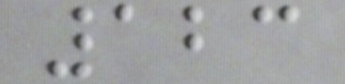123
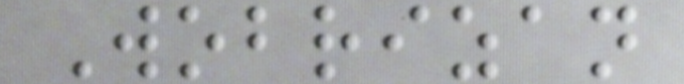Wobrizan
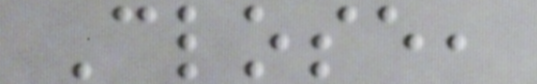Close,
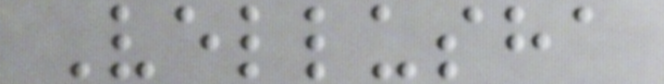Vellusha
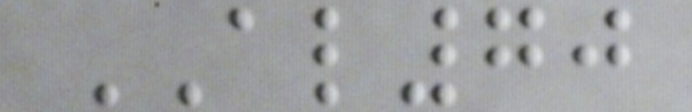AL70
